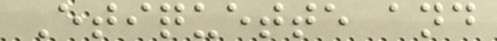Etiquette and
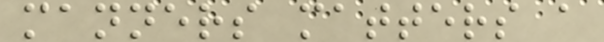manners matters a
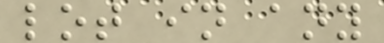lot in any
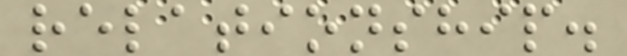relationship.
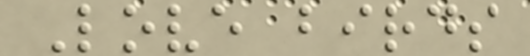Love birds
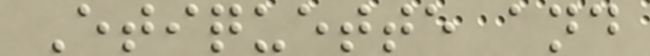Etiquette and
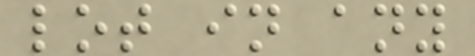lot in any
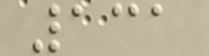131
